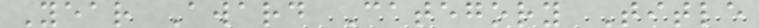Year Award Category Title
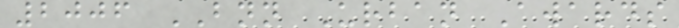2006 BNN Urban Awards
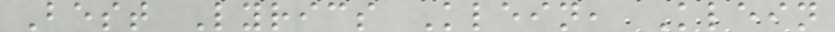Best Lyrics Klein, Klein
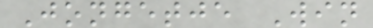Jongetje Win
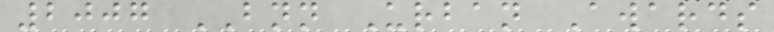2007 BNN Urban Awards
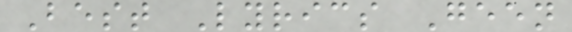Best Lyrics Geen
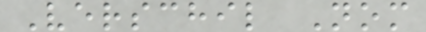Verschil Nom
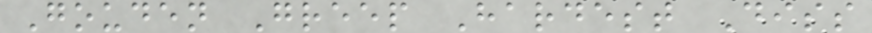Gouden Greep Hardest Diss
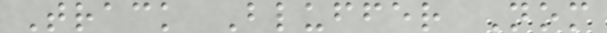Track Bluffer Nom
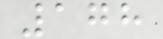178
